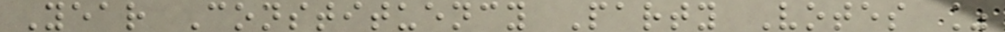Year Constituency Party Votes %
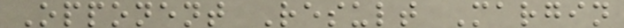Opponent Result Margin
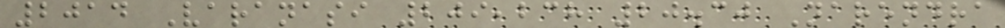2014 Varanasi 209,238 20.30 Narendra
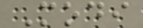Modi
